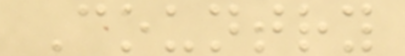Country
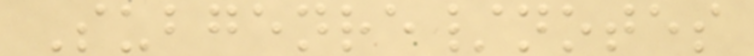Subgenre/notes
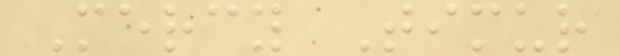Mercy Timur
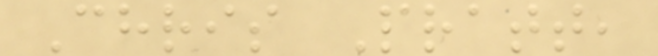Chris Pratt,
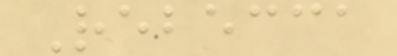Rebecca
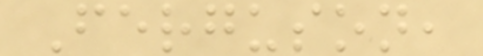Ferguson,
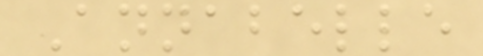Annabelle
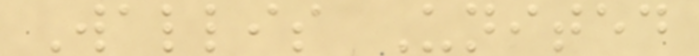Wallis United
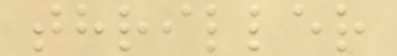thriller
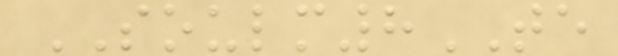SOULM8TE
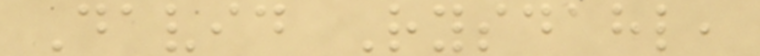David Rysdahl,
